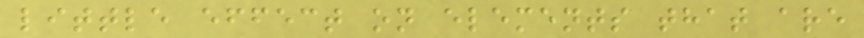little effect on elements that are
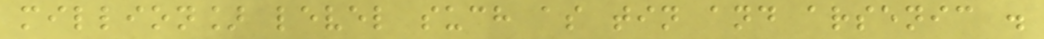million] level such as tin and arsenic .
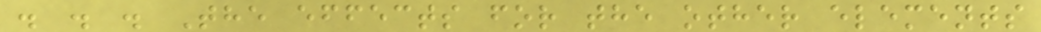. . . The effects for the other elements
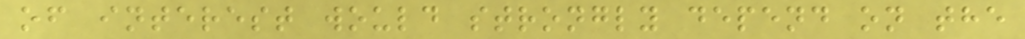of interest would strongly depend on the
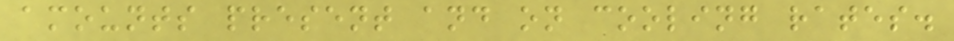amounts present and on cooling rates.
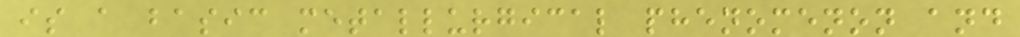is a basic metallurgical phenomenon and
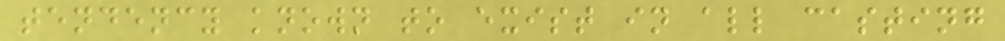tendency known to exist in all casting
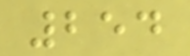254
